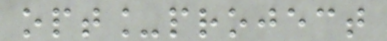opt_project
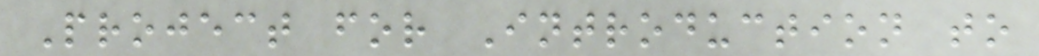Project for Introduction to
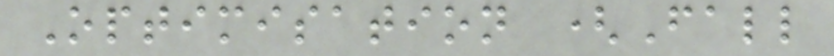Optimisation (Fall
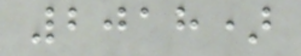2018)
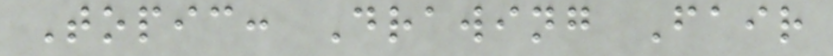Topic: Drawing Fair
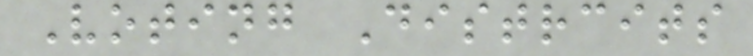Voting Distrcits
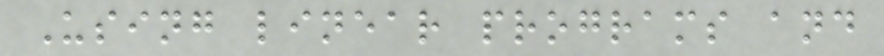Using linear programs and
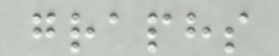graphs
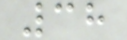38
